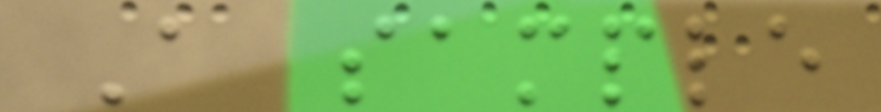A sample
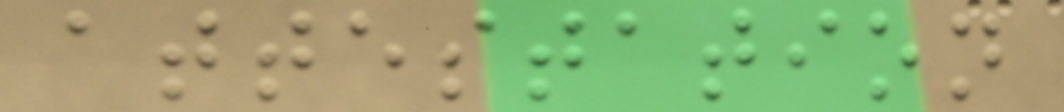attestation
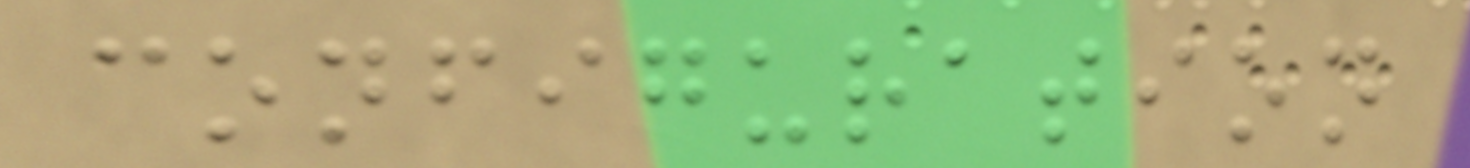configuration
